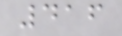416
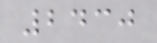2430
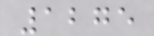1275
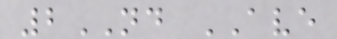2ND AVE
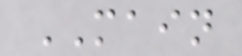MAIN
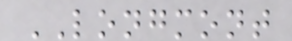LONGMONT
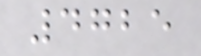4725
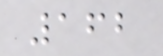162
